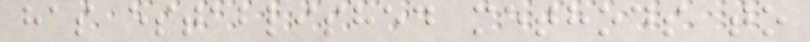has established methods to
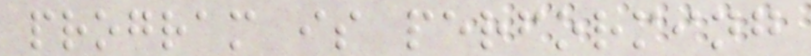program is performing
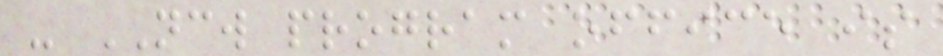- NCW program office is
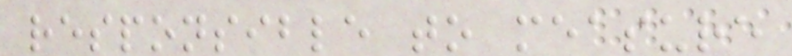responsible to measure
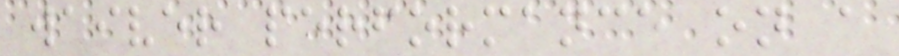waiver performance on a
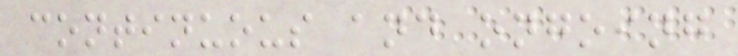continuous and ongoing
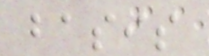basis
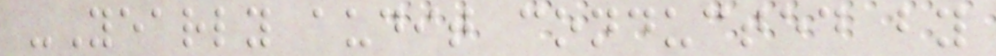-Yearly audit conducted by
